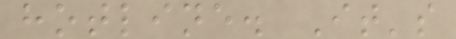hotline. It's
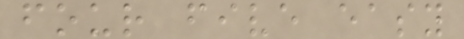four five easy
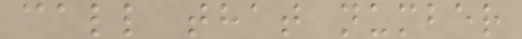call that number
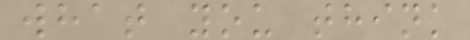what you think
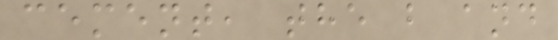cement, the b and
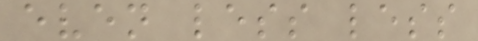even less less
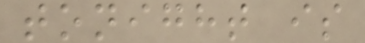tonight is
